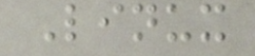Linux
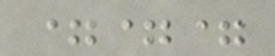===
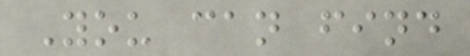You can find
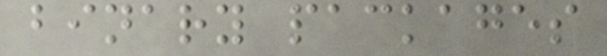binary packages
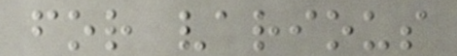for various
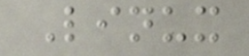Linux
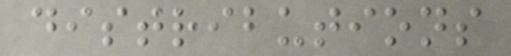distributions
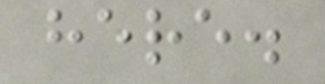here.
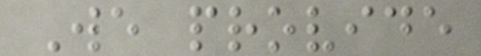We provide
